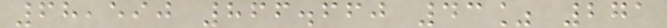68,590 866.660 43% 271
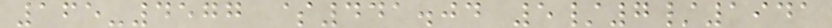165-4577 $441.04 5/7/1941
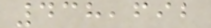438,692
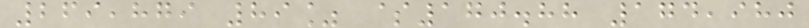269,879 89% $170.88 174,980
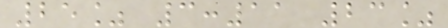25% 3:11 23%
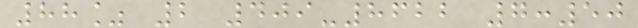88% 2 409-8622 7:50
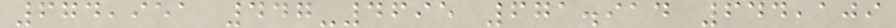674,951 447-4695 671.914 644,109
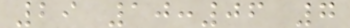29 10:06 7
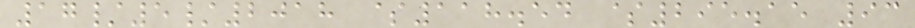17/5/2018 $118.54 $295.15 93
